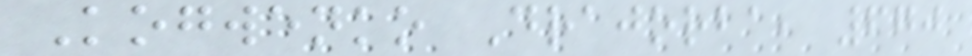Kogwenko Drajorba, 670
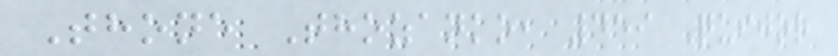Thone Thozanko, 459 Quijor
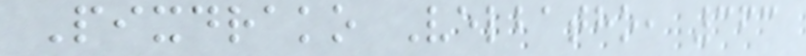Pixdrako Velbatho, 363
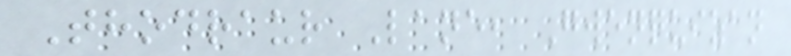Thodraur Lane, Gwenquizan
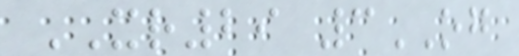XR29 3OG
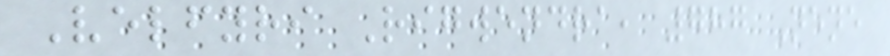Velfyri Rigwendra, 787 Nene
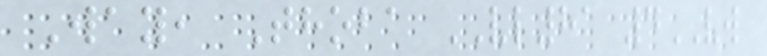Way, Thoba VL81 4VW
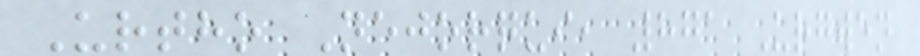Urtho Nejorqui, 871 Urgwen
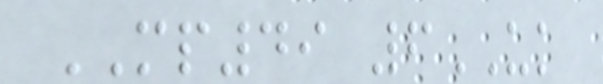MP49 6UK
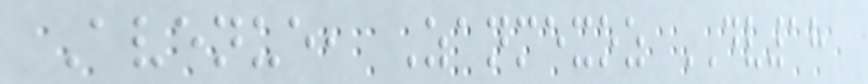Avenue, Zanmexoz DV18
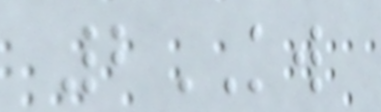2KW
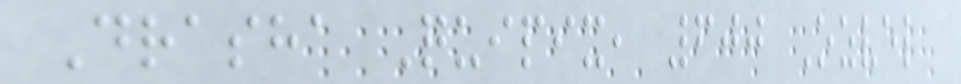Drasha Quipix, 600 Ozvel
